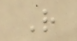R
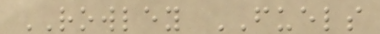ROWLEY FUELS
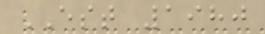EST 1980
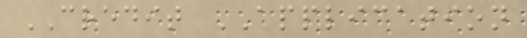CREDIT APPLICATION
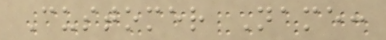Customer Name:
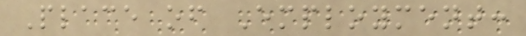Place of Employment:
